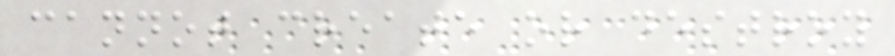cannot create or destroy
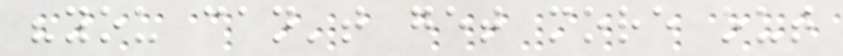"you can't get more out
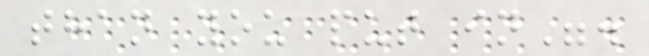than you put in".
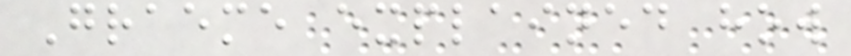Graeme explained how
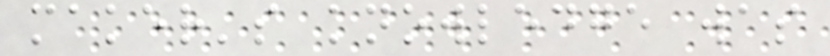maker's knowledge was
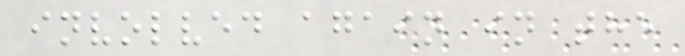involved again in the
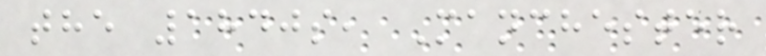the 1840s, Manchester
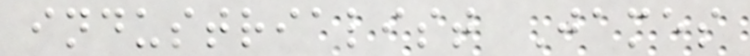industrialist James
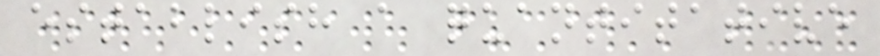establish a quantitative
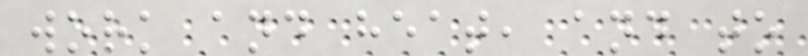work and heat, and to
